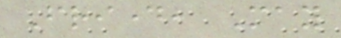Friday, May
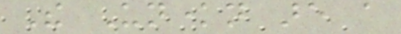The Unknown are a
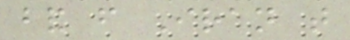band from Iran that
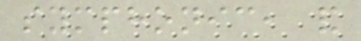symphonic, and
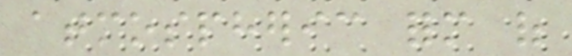atmospheric form of
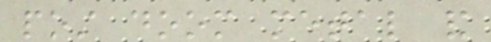post doom metal and
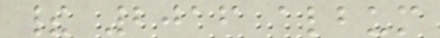their 2016 album
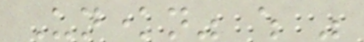Unknown" which was
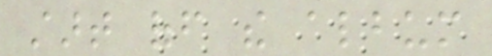start off the album
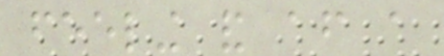feeling and after a
